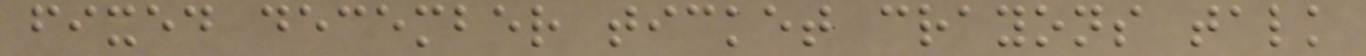fixed december ticket crayons talk
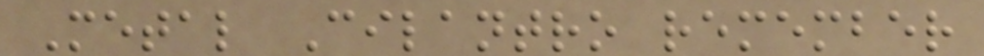Metal Cilantro remember
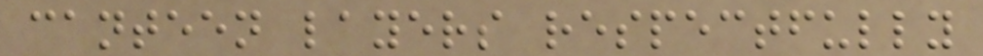canteen layers respectfully
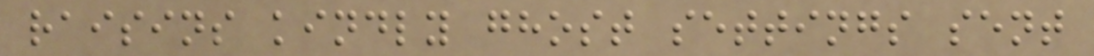raisins kindly ghost settings sent
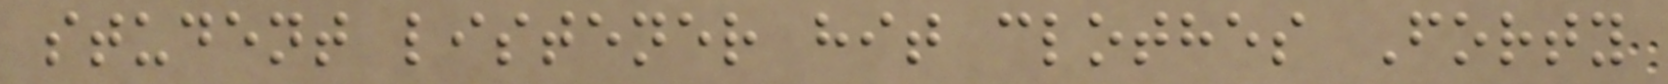student listener hit clothes Forty
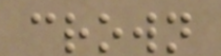crown
